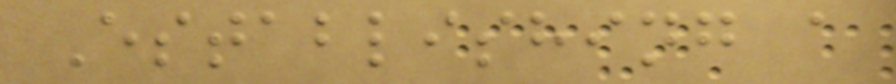Establishing a
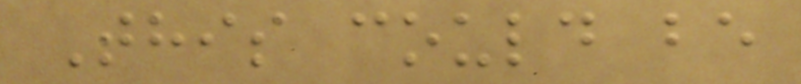This could be
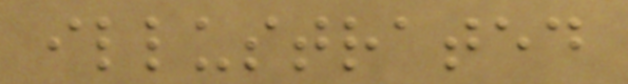illustrated
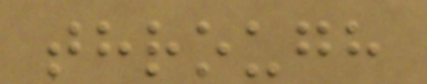through
